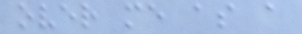over me as a
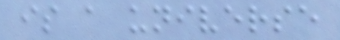is a universe
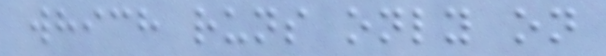which runs only on
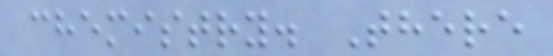chemistry. There
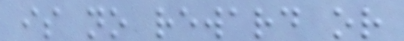is no reward or
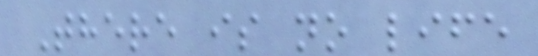There is no life
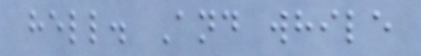hell. And while
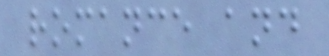romance and
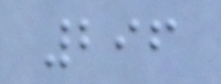296
